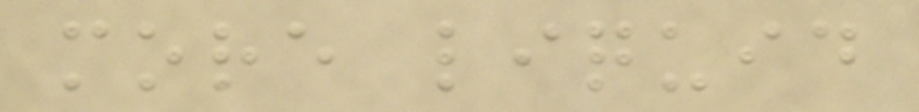more liquid
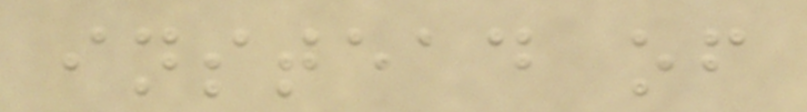instead of
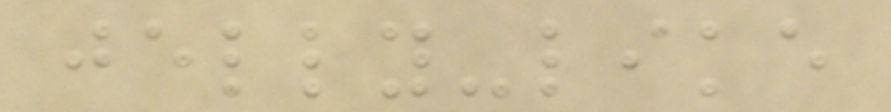jelly-like
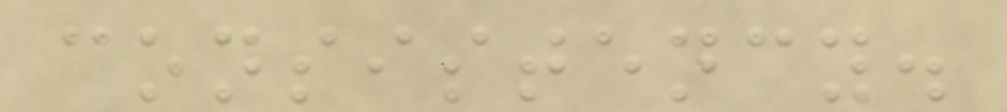consistency.
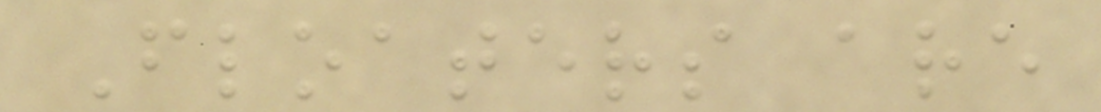Floaters are
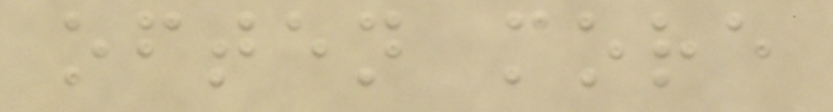often more
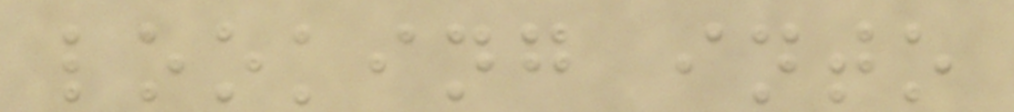looking into
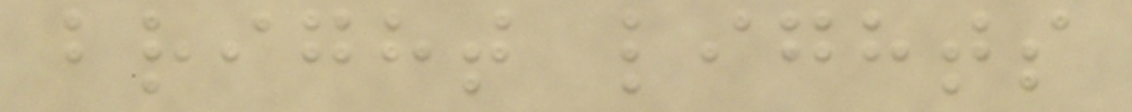bright lights
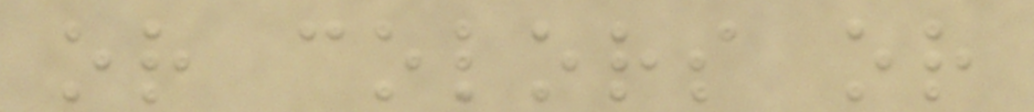or colors or
